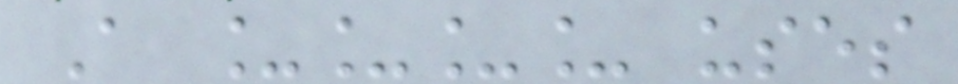A ____ uses
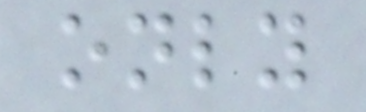only
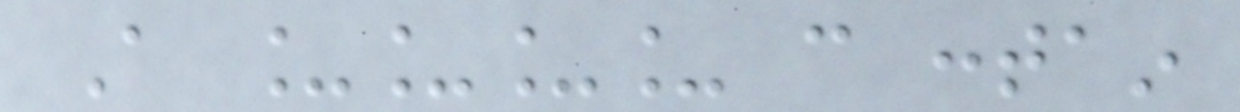A ____ can contain
